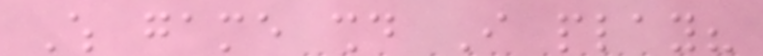Which game should I play?
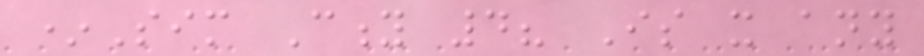*Sim City 4? Is it any
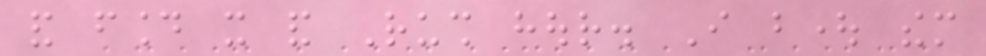and found it and Rush hour. I bought them
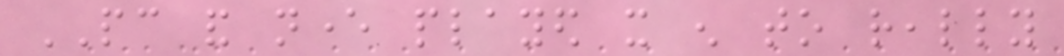PC and never played it enough to really
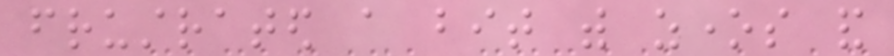frustrated a bit with zones and
